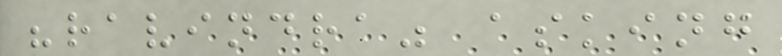"ravindra" asking
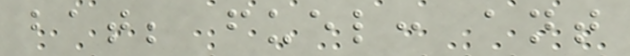bat; fuel: ant
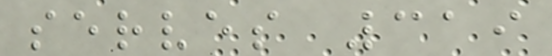serves 319
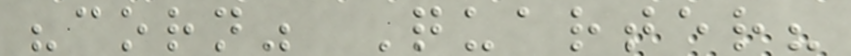"corn" Quarter?
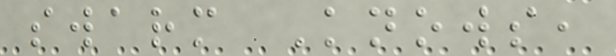swarm Knows,
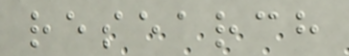research
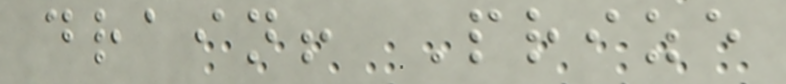drain! Prize
